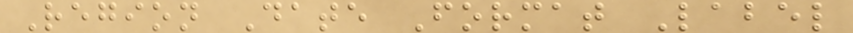Region Date Format Label
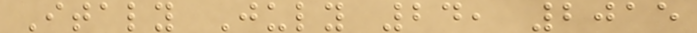Italy July 24, 2015
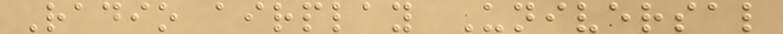Radio airplay Universal
